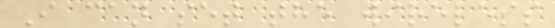I can set the wireless
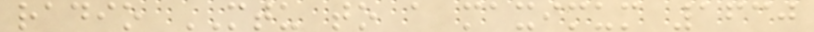radio MTU to a maximum 1630
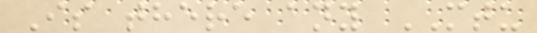Is there any MTU
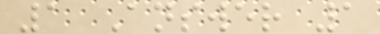1 Answer 1
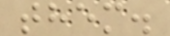them.
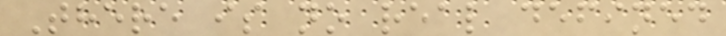There is no real defined
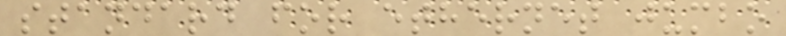standard for ethernet jumbo
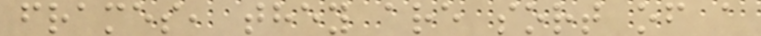frames, they are sort of a
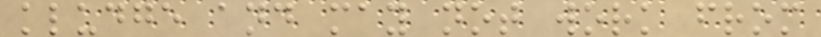kludge and may not work from
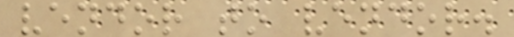vendor to vendor.
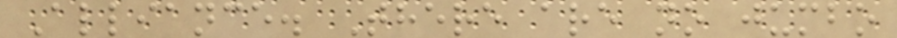Alliance. There are no jumbo
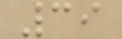39
